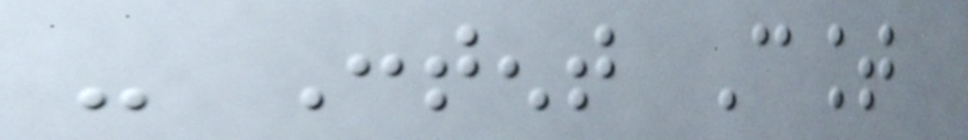- Content Count
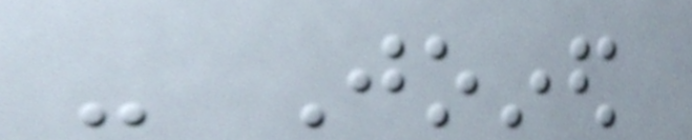- Joined
